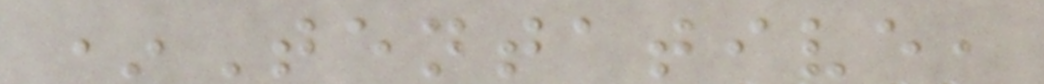*Tentative,
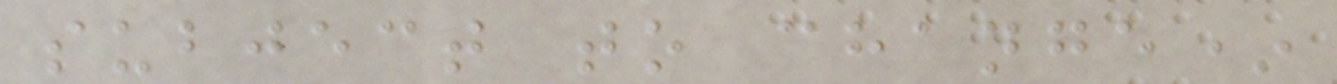subject to change*
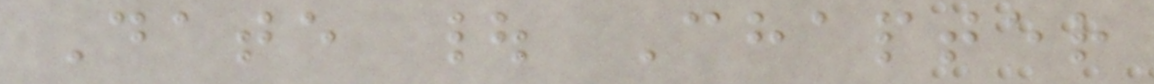Date | Chapter
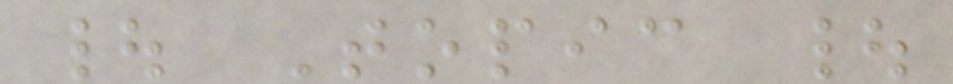| Topic |
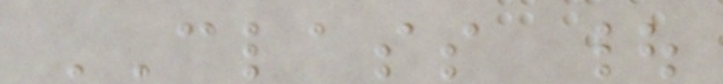CLASS |
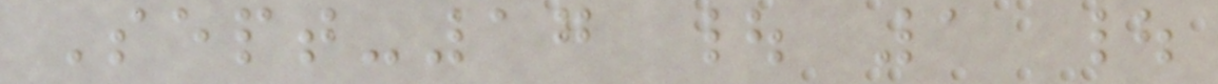Sept-17 | 1 |
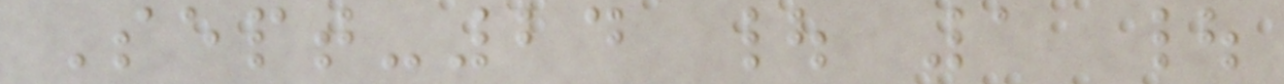Sept-24 | 1 |
